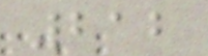212
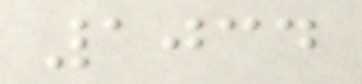1034
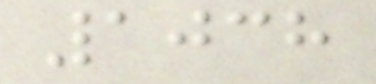1038
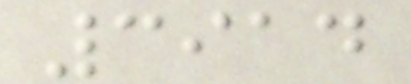3914
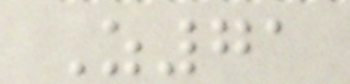Z71
